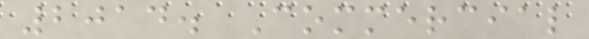2014. Commercial
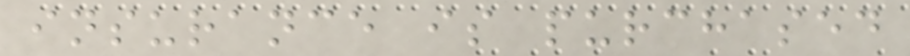insurance is purchased
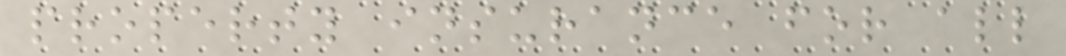property insurance for all
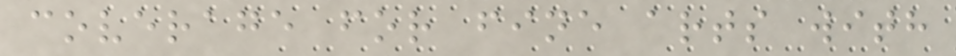coverage for fine arts with
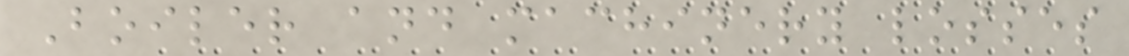Boiler and machinery losses
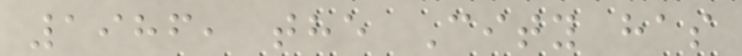1986, the City has
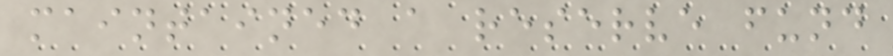maintained a reserve fund
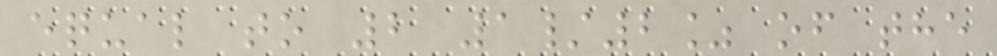equal to 2 1/2% of the
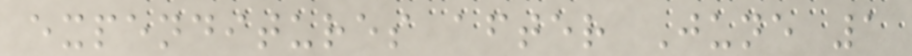expenditures after June 1
